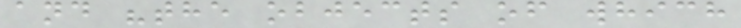and "the objects of which
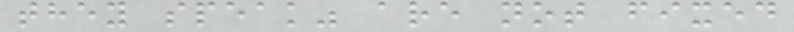they speak" are not fixed
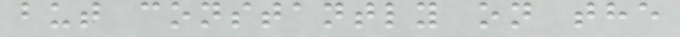but constantly on the
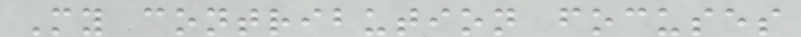My contribution focuses
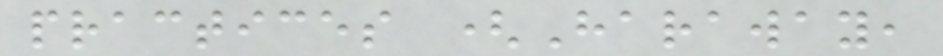practices (Haraway,
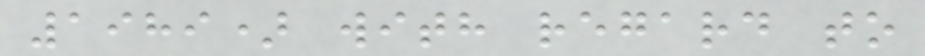1989) with regard to
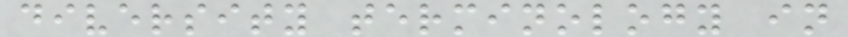diversity terminology in
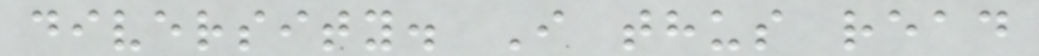diversity. I thus read
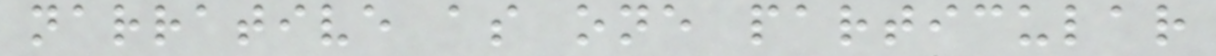narrative as one particular
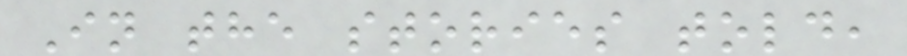In the stories told,
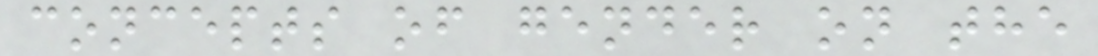concepts of gender on the
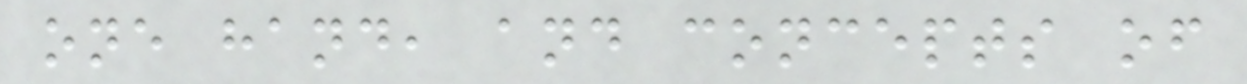one hand, and concepts of
